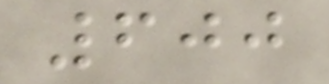600
